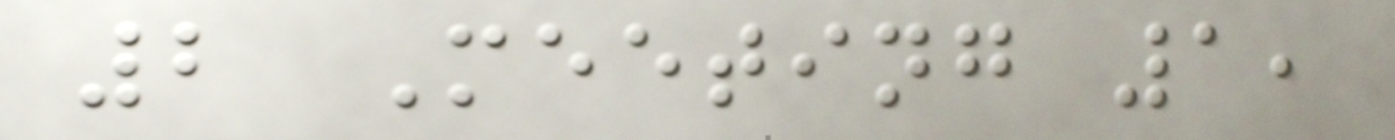2 Meeting 1,
